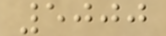5000
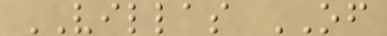VILLAS OF
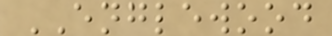ENGLEWOOD
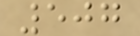507
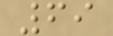69
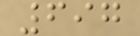697
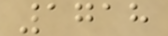1718
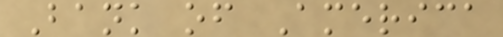Bank of America
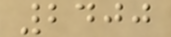2400
